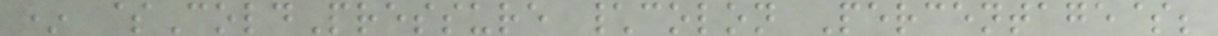* $ColdPressure \colon Percentage$;
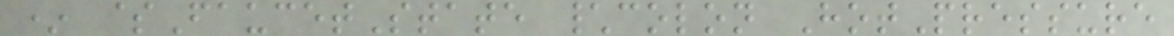* $FaucetState \colon HotPressure
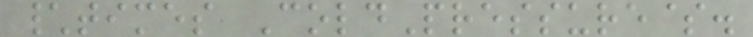\times ColdPressure$.
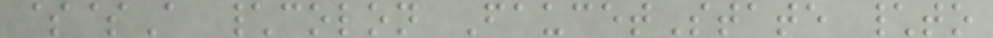$$A \colon FaucetState \to
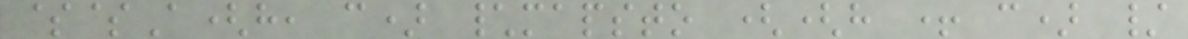$$A(h, c) \mapsto ((h + c) /
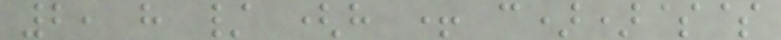2, h / (h + c))$$
